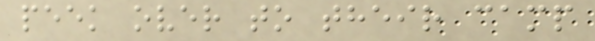peek over to their camp
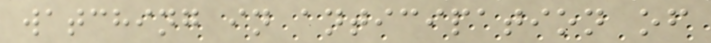watching in anticipation of
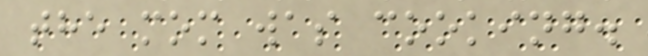the mom was cooking.
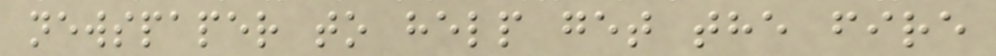newspaper to help get the fire
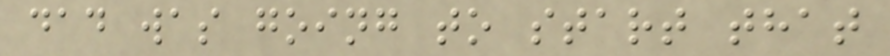dad was going to start that
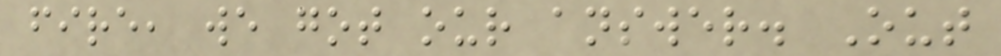fire, we got our answer. Out
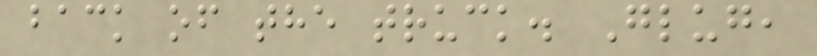back of the truck. Glug,
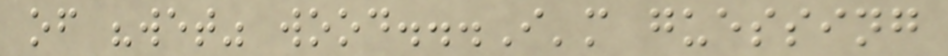of "wet" wood...I'm guessing
